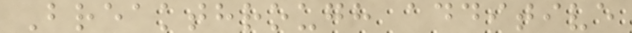Breakthrough additive
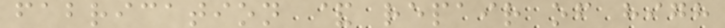fabrication & repair of high
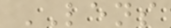LENS
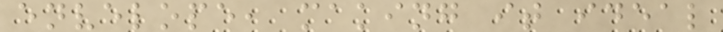envelope, making it ideal
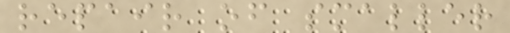repair of smaller
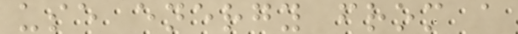use energy from a
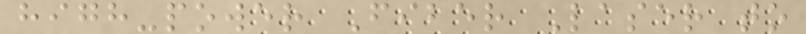high-power Fiber Laser to
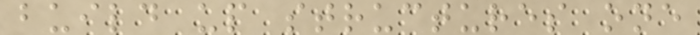build up structures one
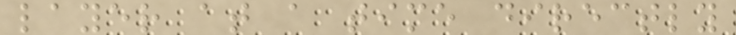layer at a time directly
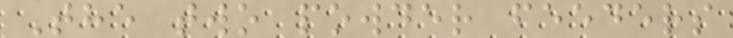The two powder feeders
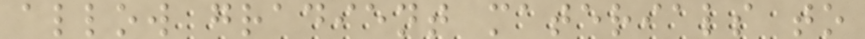allow gradient materials to
